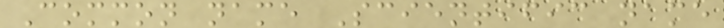Common name Scientific name
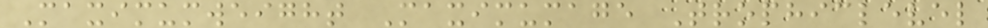Maximumweight Maximumage Trophiclevel
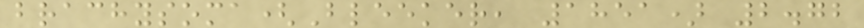brachysoma(Bleeker, 1851) 2.72
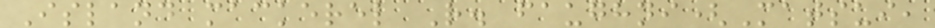Island mackerel R. faughni(Matsui,
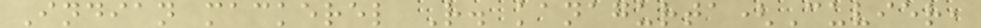Indian mackerel R. kanagurta(Cuvier,
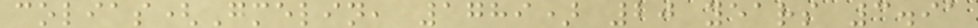colias(Gmelin, 1789) 20 years 3.91
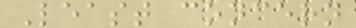Least concern
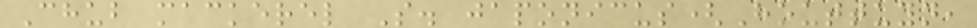Chub mackerel S. japonicus(Houttuyn,
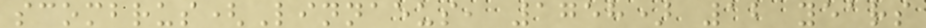scombrus(Linnaeus, 1758) 12 years
